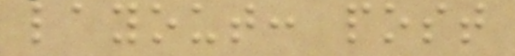layout: post
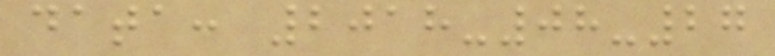data: 2018-08-27
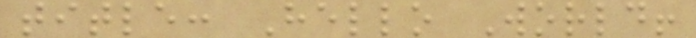title: Hello World!
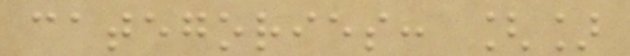categories: []
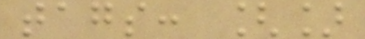tags: []
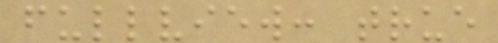fullview: true
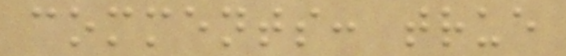comments: true
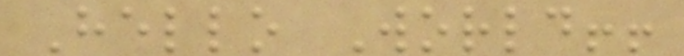Hello World!!
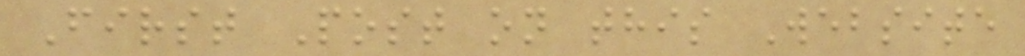First Post on this Website
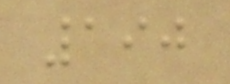190
